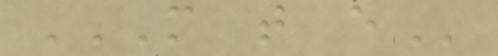M T E
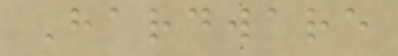Hardware
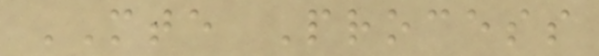MTE Process
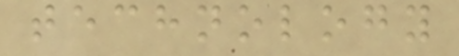technology
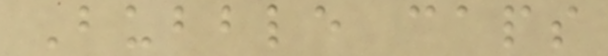Bubble caps
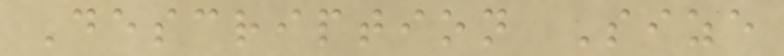Description Size
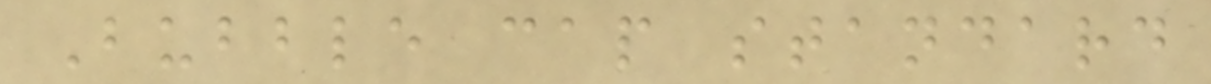Bubble cap standard
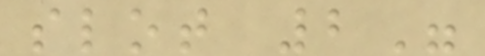slot 2"
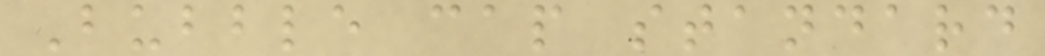Bubble cap standard
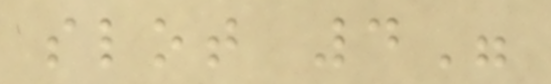slot 4"
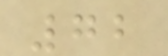72
